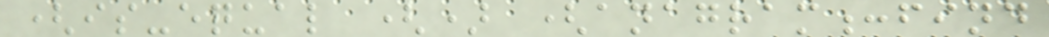(is-equal () (anagram:find
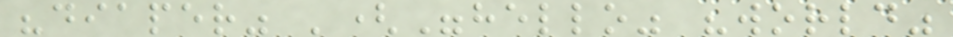"diaper" '("hello" "world"
